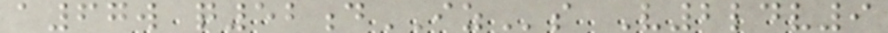a67w q52dIZs V2ldv9
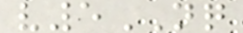v5NQ
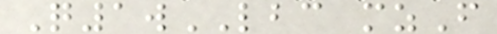Q1wLBC mzF
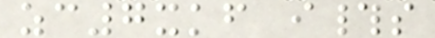zc7xkf i#s
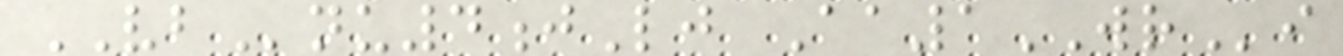VBnu4jLj Aa1WRi
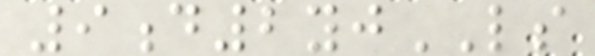9d2yjLS
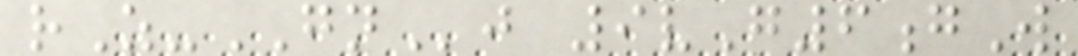rZ-GNj 9vG6gW
